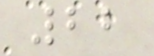22
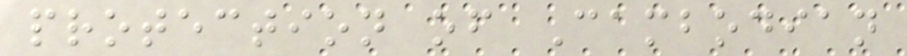protection of Cambodian
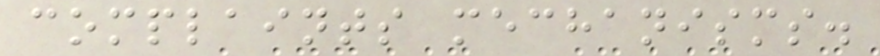complaints mechanisms.
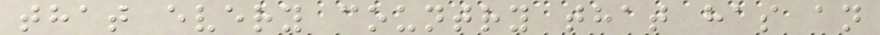that every country that has an
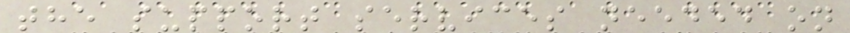the support services needed on
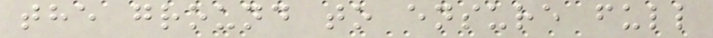the ground to ensure full
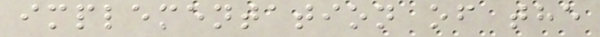implementation of the
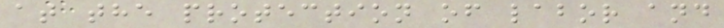at the protection of labor and
